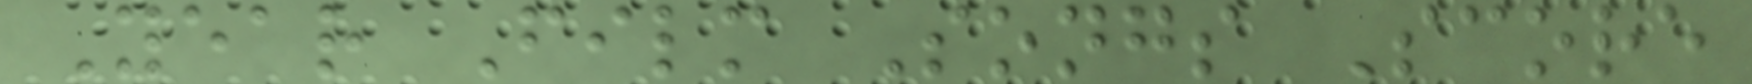Year Film Songs Score
